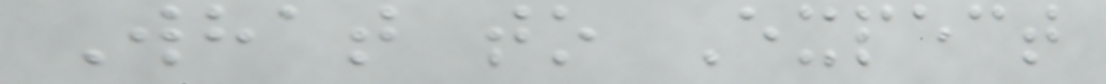What to Expect
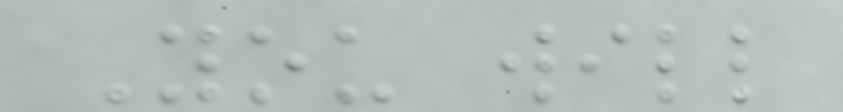You will
